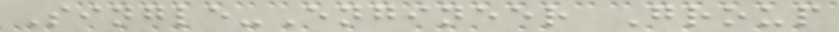Single-Engineer Group
